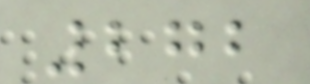272
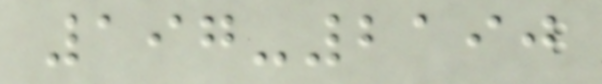197-2190
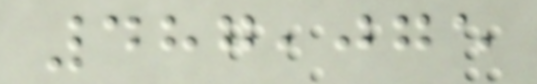487,075
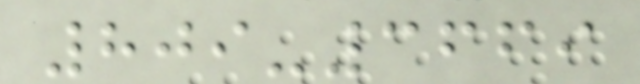809-3669
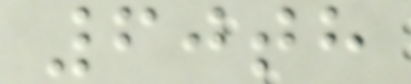60th
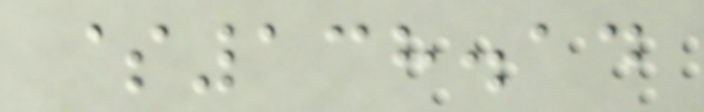$138.14
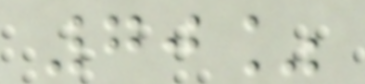70%
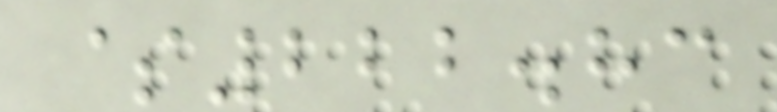$222.83
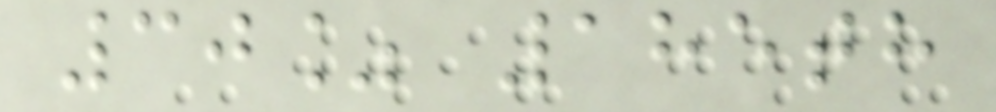30% 185th
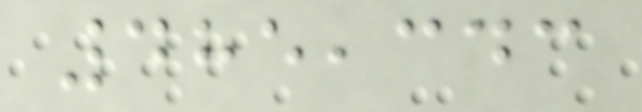485,343
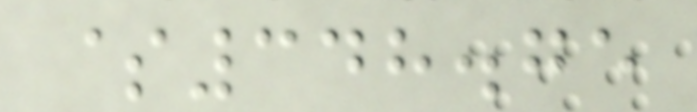$348.75
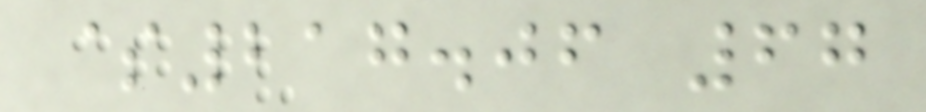$217.06 67
